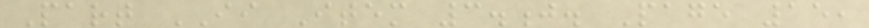Part II Item 3.j. Page 15,
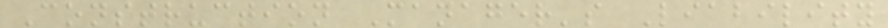Construction Manager's Liability
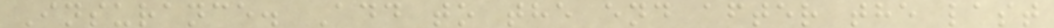Insurance. Add to the end after the last
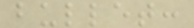bullet:
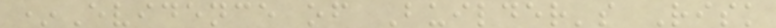*Evidence of Builder's Risk
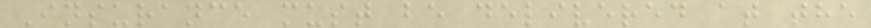Insurance must be delivered at the
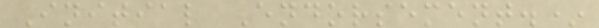Initial Endorsement.*
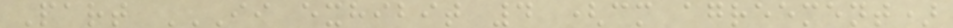Part II EXHIBIT 4 (CM AGREEMENT)
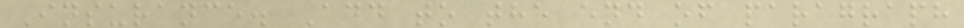Insurance. Add to the end of paragraph
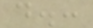d.:
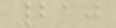210
